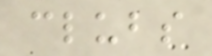clubs
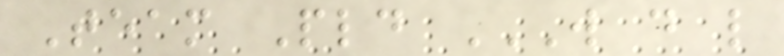Team Pld W D L
